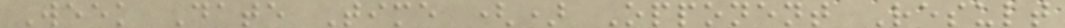Week Date Time () Opponent Result
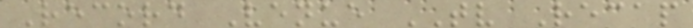Record Venue TV Recap
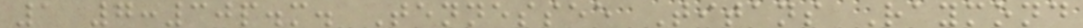1 7:30p.m. Tennessee Titans Raymond
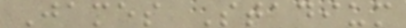James Stadium
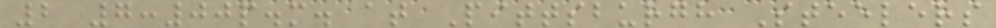2 7:00p.m. at Pittsburgh Steelers
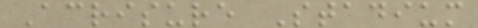Acrisure Stadium
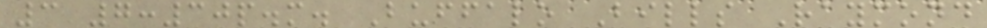3 7:30p.m. Buffalo Bills Raymond
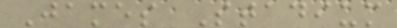James Stadium
